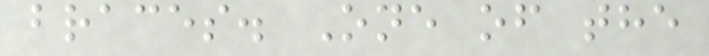braces. One of the
